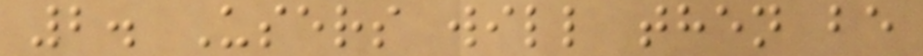2. Users will then be
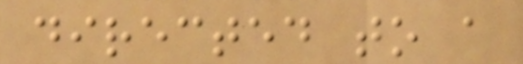directed to a
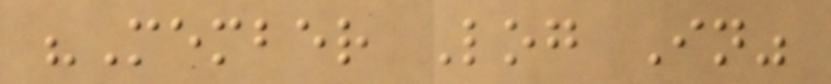"Member Log In"
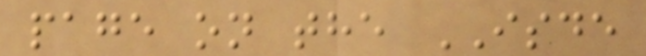page on the ISDE
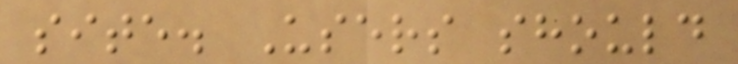site. Users should
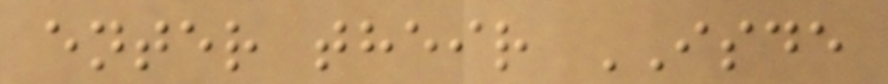enter their ISDE
